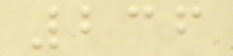236
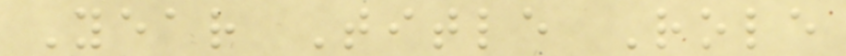Year Title Role
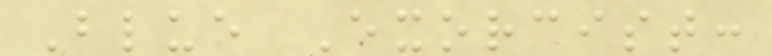Blue Exorcist:
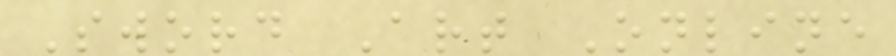Sword Art Online
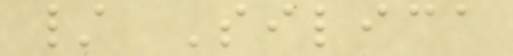/ Silica
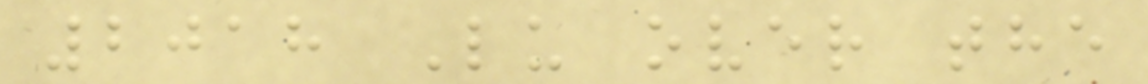2018 Lu over the
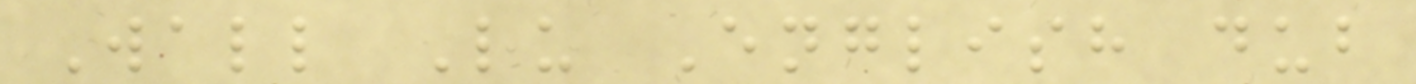Wall Lu English dub
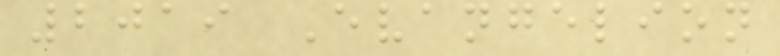2019 Evangelion
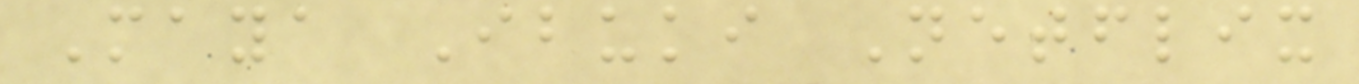Maya Ibuki Netflix
